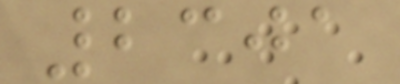2301
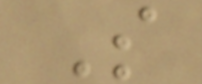S
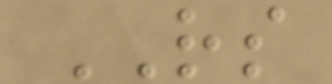RS
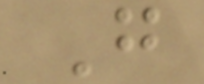G
